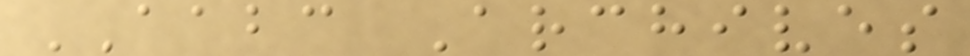AABC Archives
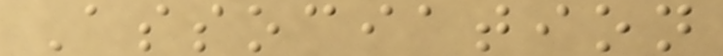Association
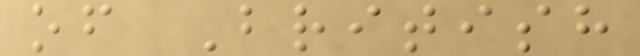of British
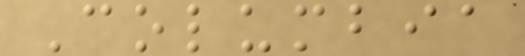Columbia
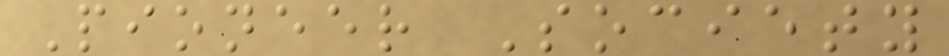Pioneer Society
